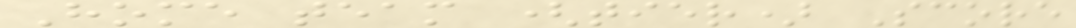Home team (tier) Score
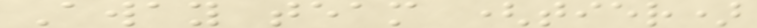Away team (tier)
